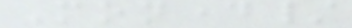Monday/
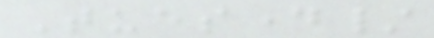Tuesday/
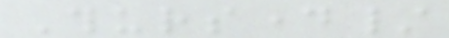Thursday/
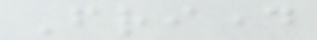Friday
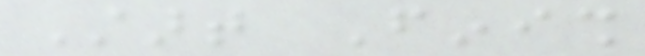Start Finish
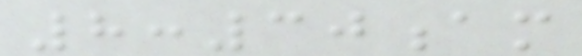8:30am
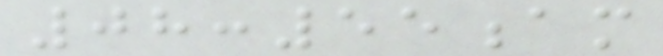08:55am
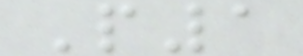P1
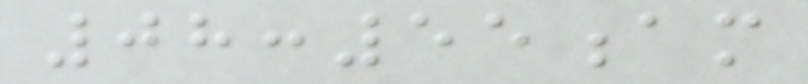08:55am
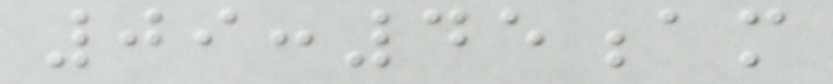09:45am
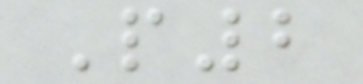P2
